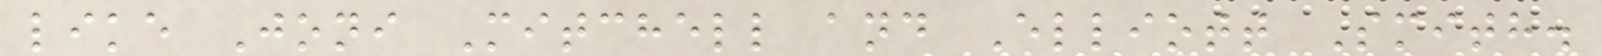like Joni Mitchell and Elliott Smith.
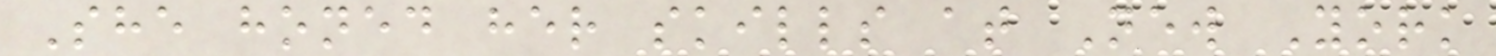She honed her skills at New York
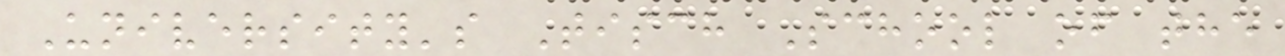University's Tisch School of the
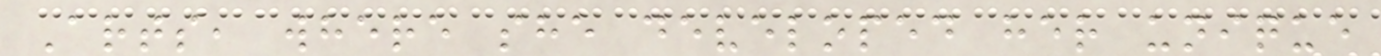Arts, where she developed her unique
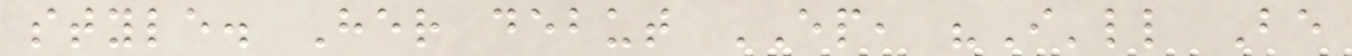style. Her debut EP, "I'll Be
